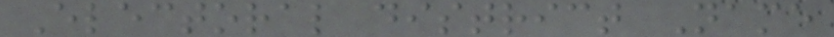Electoral district Name
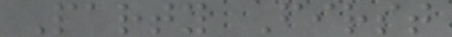Party First
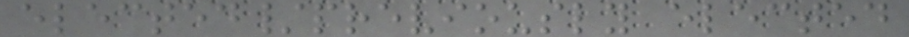elected/previously elected
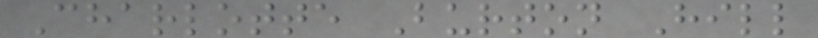Charlotte Burton Hill
